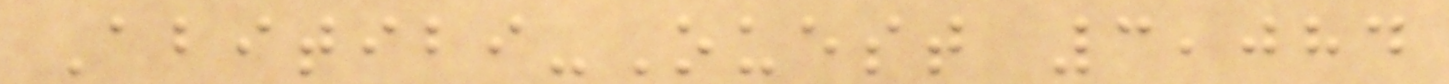Abitibi-Ouest 3,084
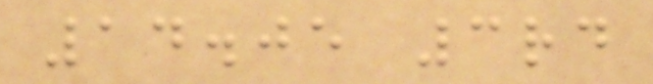14.05 3rd
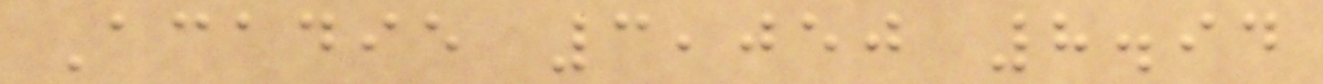Acadie 3,050 8.94
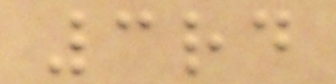3rd
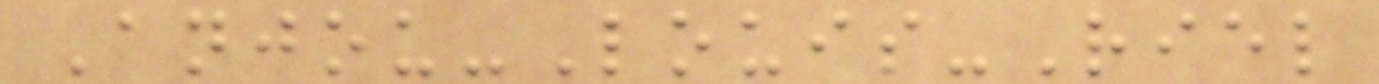Anjou-Louis-Riel
